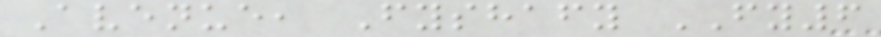Avenue, Fyshafy FY6
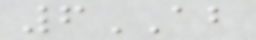6AB
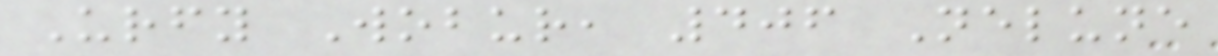Urfy Wobur, 406 Nelune
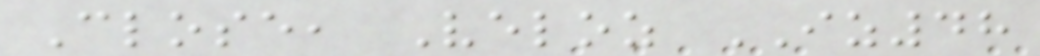Close, Veloz IZ48
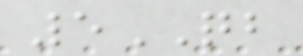5QB
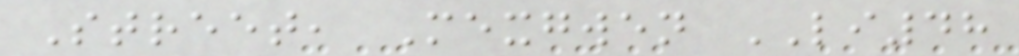Street, Mexgwen LI48
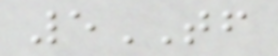5TF
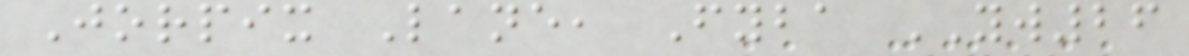Jorpix Lane, Fyba YW26
